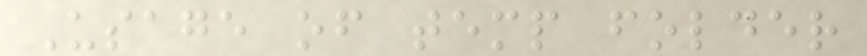Usage of temp folder
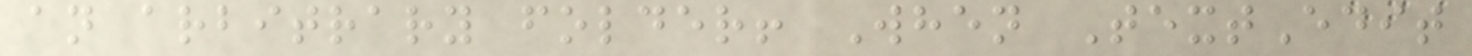an arbitrary folder! When TextEdit
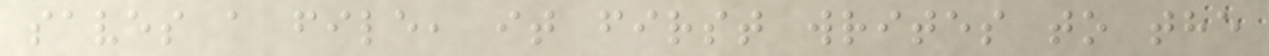saves a file, it first writes to the
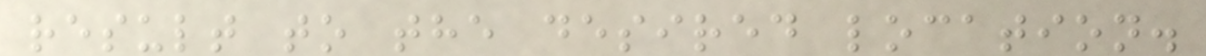result to the desired location.
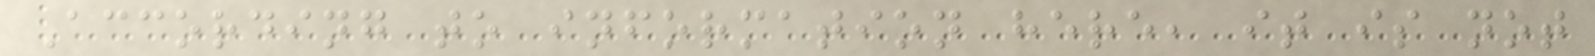According to information here, it is not
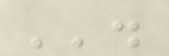''.
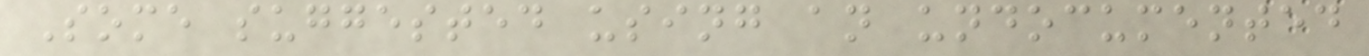Some suggested using an undocumented
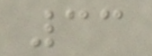33
